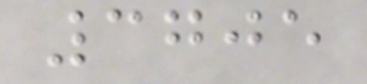3705
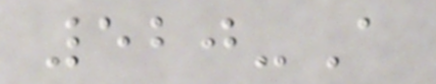520-A
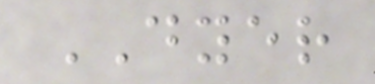DYER
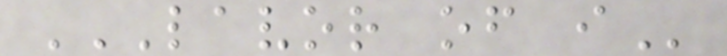LAVOR OF I
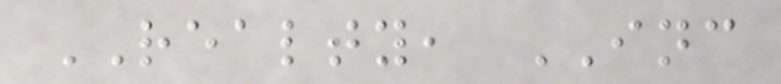REALTY, INC
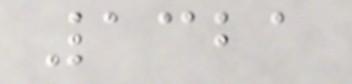1321
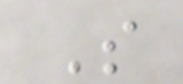S
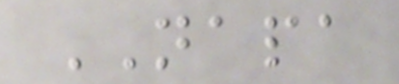NAPA
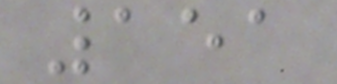151
